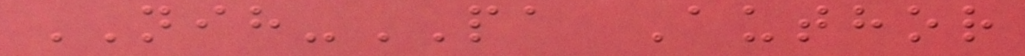NIH-PA Author
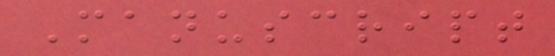Manuscript
